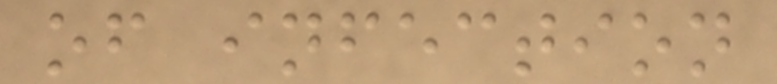of infection
